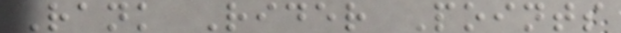Rank Rider Points
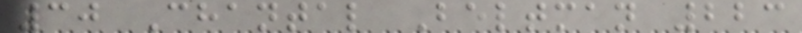30 Chantal Beltman 223
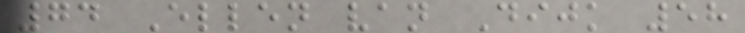74 Ellen van Dijk 58
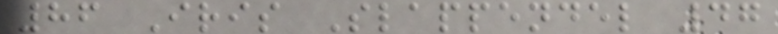86 Iris Slappendel 47
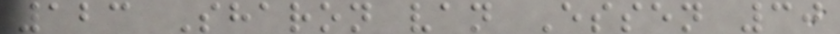123 Sharon van Essen 30
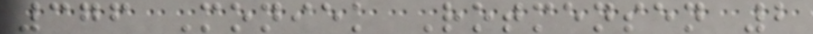376 Moniek Rotmensen 2
